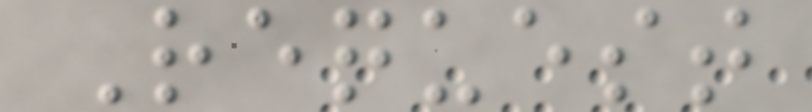Request
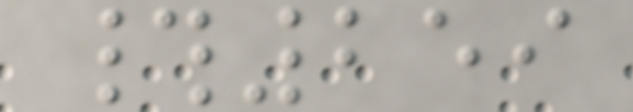#259
